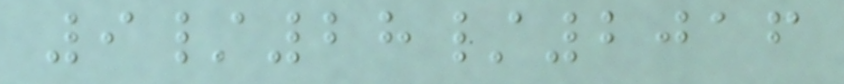9/28/2016
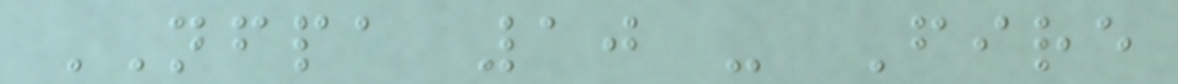NFPA 10 - Fire
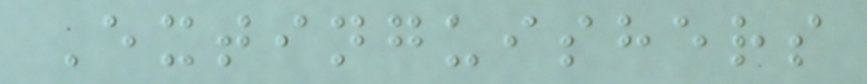Extinguishers
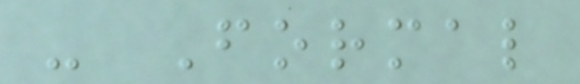- Formal
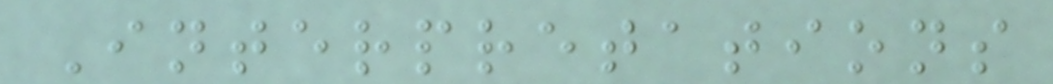Interpretations
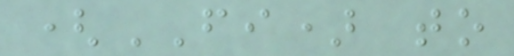(FI) to
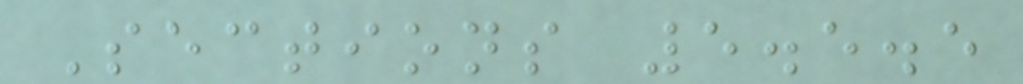Sections 5.5.5
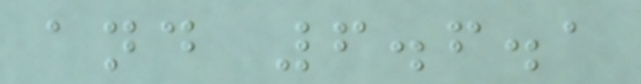and 6.6.1
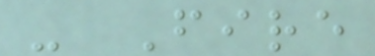- Fire
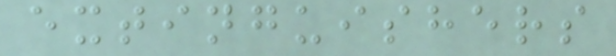extinguishers
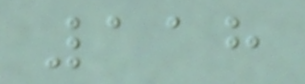118
